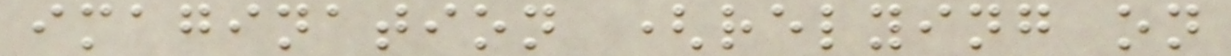imagination (relying on
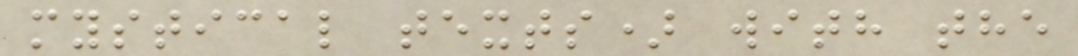mystical texts) with the
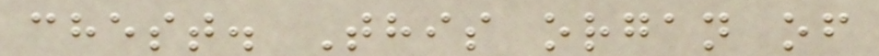chest. This organ of
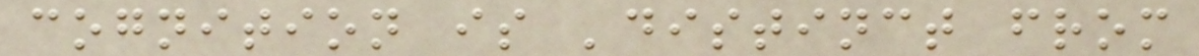cognition is 'distinct from
